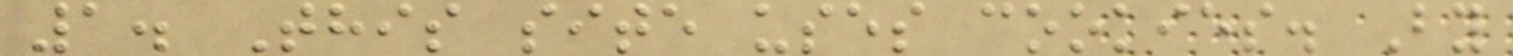1. This site uses cookies. By
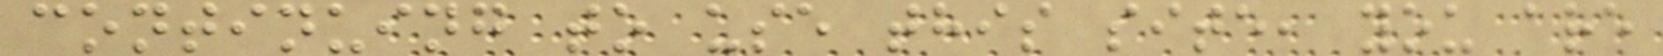continuing to use this site, you are
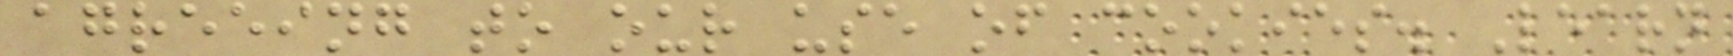agreeing to our use of cookies. Learn
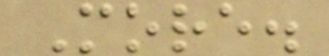More.
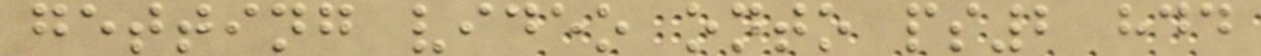getting video onto ps2 hdd
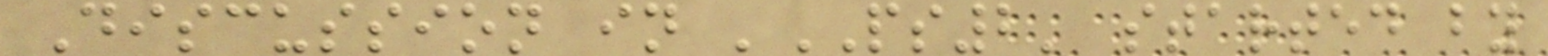Discussion in 'PS2' started by
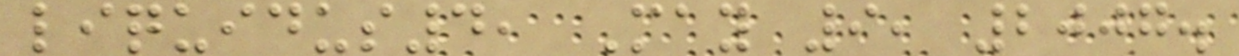liquidus4, May 9, 2007.
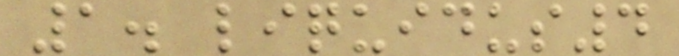1. liquidus4
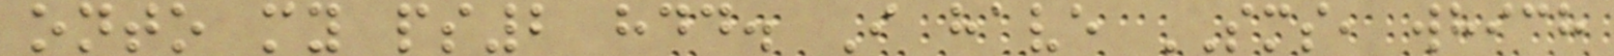onto my ps2 hdd. I have SMS, which
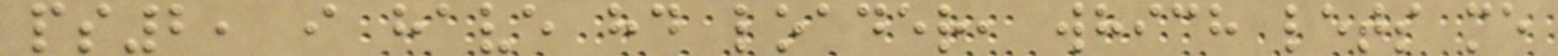ps2, i have hd loader, which lets me
